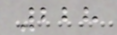228
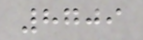8709
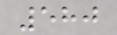580
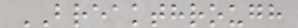BREAKTHROUGH
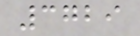3729
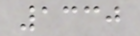1330
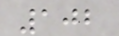102
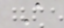A
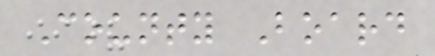County Board
